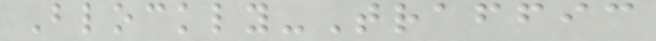Blockly-Traffic
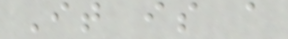It is a
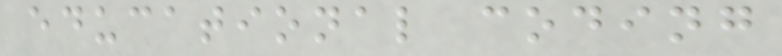educational coding
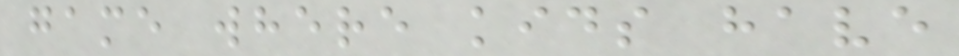game where kids have
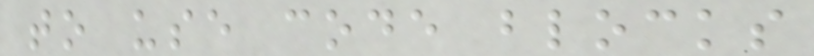to use code blocks
